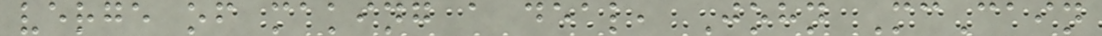verge of making a deal, John McCain
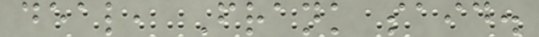deal, Frank said.
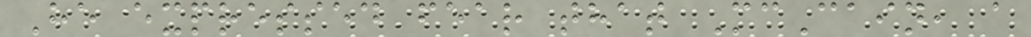He expressed fear that McCain, a
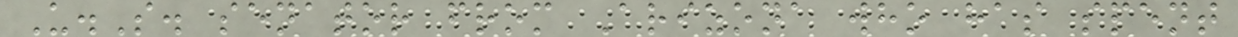U.S. senator from Arizona who has spent
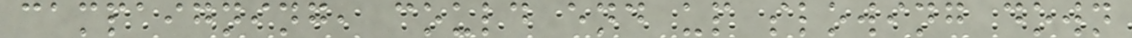campaigning, could end up slowing down
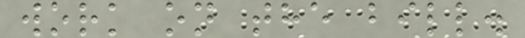work on the bill.
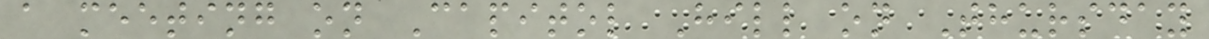a meeting on Capitol Hill on Thursday
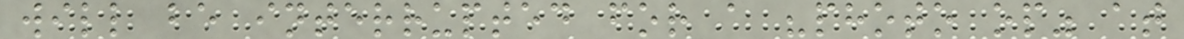will be interrupted for a "photo op" at
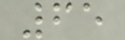65
